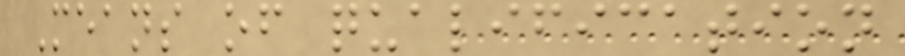Means of qualification
